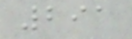291
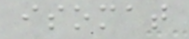isomat
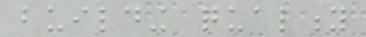building quality
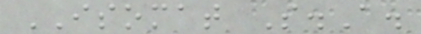ISOMAT S.A.
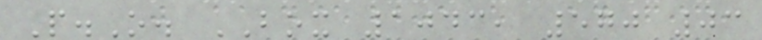P.O. BOX 1043, 570 03
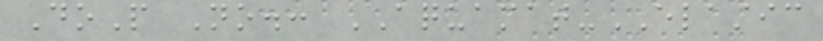DoP No.: AQUAMAT-ELASTIC
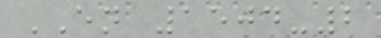EN 1504-2
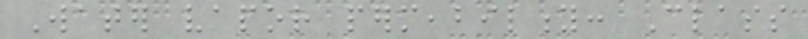Water vapor permeability: Class
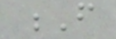F
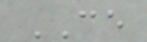CE
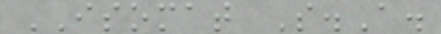ISOMAT S.A.
